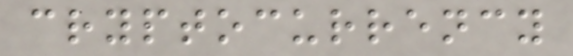cryptocurrency
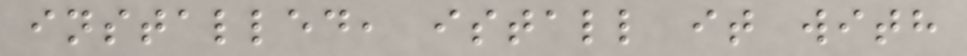installed, istall it with
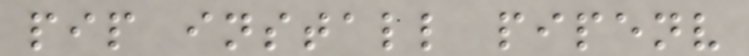pip install pipenv
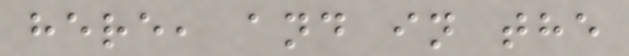here, and in the
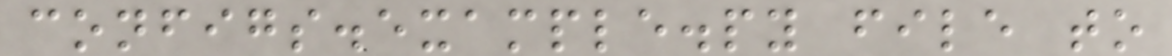configs.example.py file to
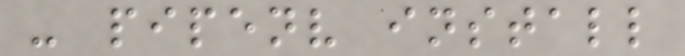- pipenv install
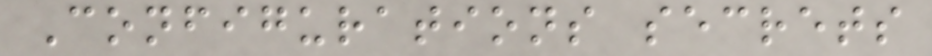Configurations secrets
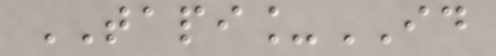TAPI_ID
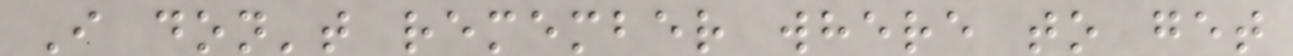I don't remember where to get
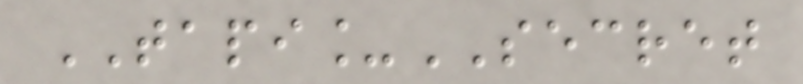TAPI_SECRET
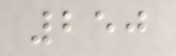250
